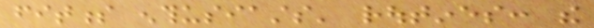fitness enthusiasts' routines: the
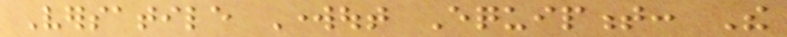Versatile Workout Equipment: The
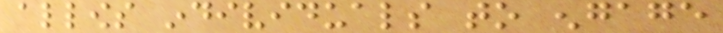allows individuals to engage
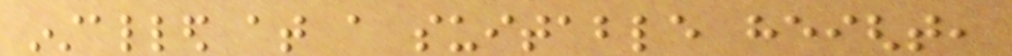installed at a suitable height,
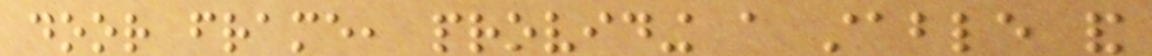door frame, providing a stable and
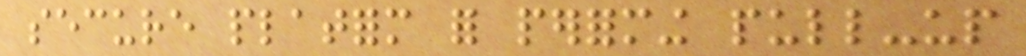secure platform for performing pull-up
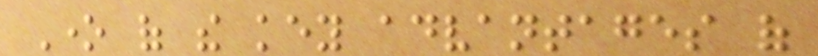One of the key advantages of
